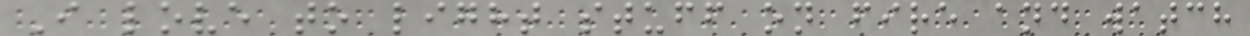I love to light stuff on fire and watch
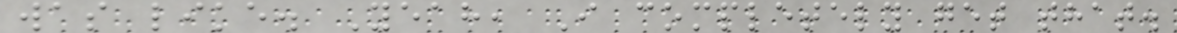was like. Yeah, I completely get that.
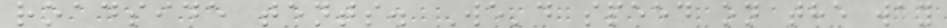roadside tents. We'd speed on the way
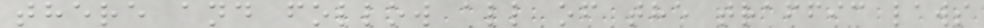there and follow all of the traffic laws
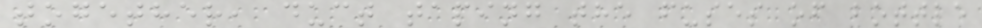together, duct taping the fuses of bottle
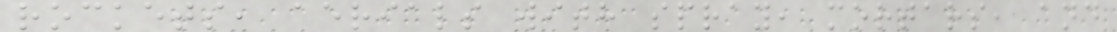rockets, aerials with spray, mortars, and
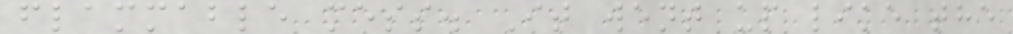flammable mess. It went up like the
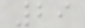29
